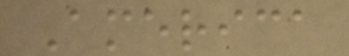America
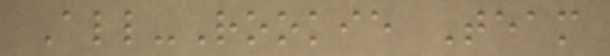All-Rookie Team
